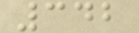342
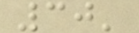30'
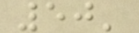50'
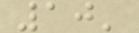10'
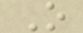O
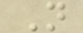N
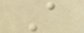A
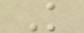K
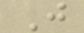J
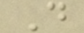D
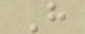H
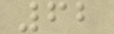62
